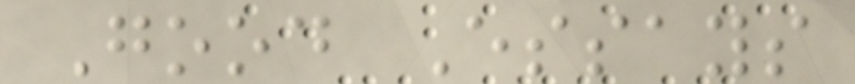Good Essays
